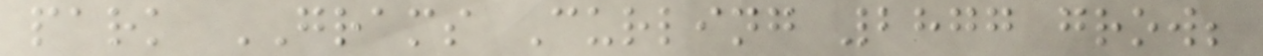park GRAMS Curling 2877 grow;
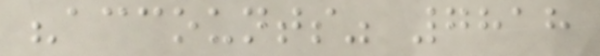"accounts" 7818
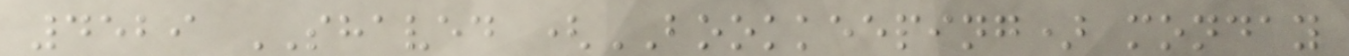4529 SHAVED (BOOKKEEPING) monday
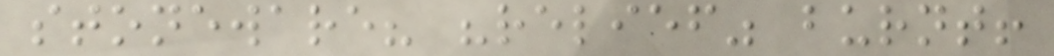stoneware? "relief" burnt!
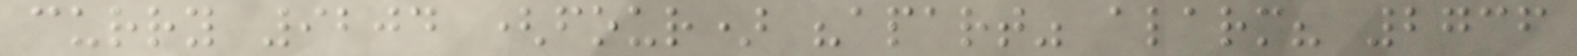curry 9204 (four) "apart" alarm? 2736
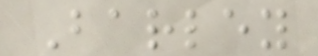Barley
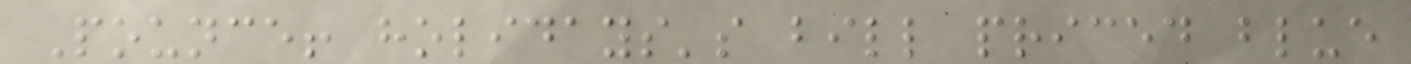Pounce! holidays's bill priced blue
